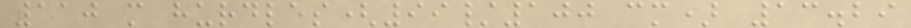110 m hurdles(99/100 cm) 13.29
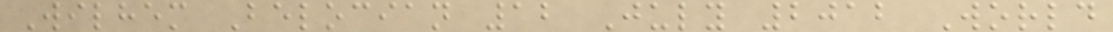Wilhem Belocian 12 July 2012 World
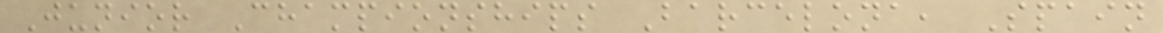Junior Championships Barcelona, Spain
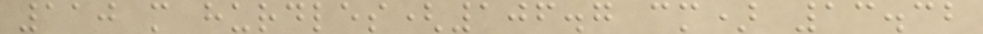110 m hurdles(106.7 cm) 13.32
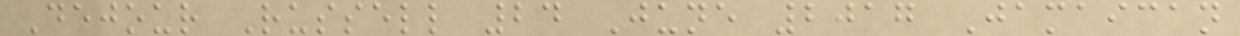Dejour Russell 24 June 2017 Jamaican
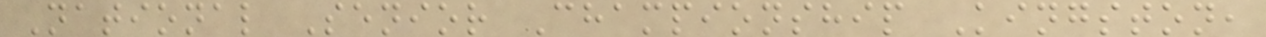National Senior Championship Kingston,
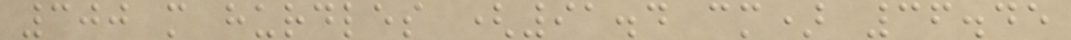300 m hurdles (91.4 cm) 36.45
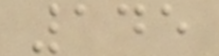145
